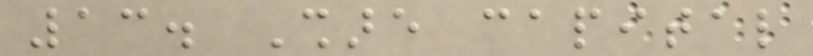13. Share capital
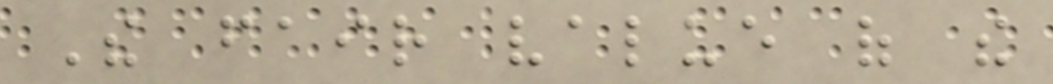The fair value of the
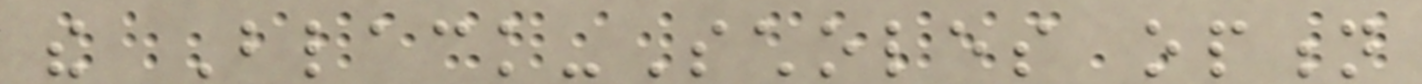the Black-Scholes option
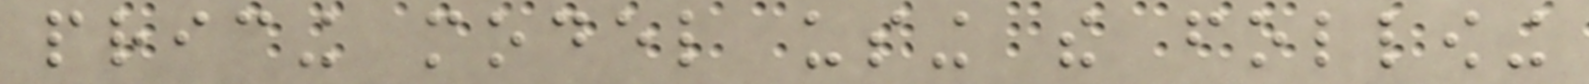pricing model using the following
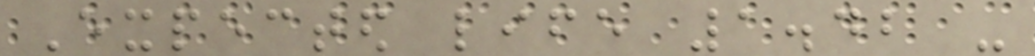Expected life 1.42 -
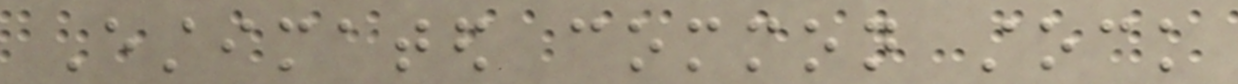Estimated common stock
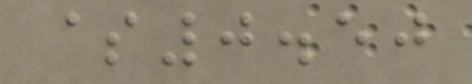$0.50
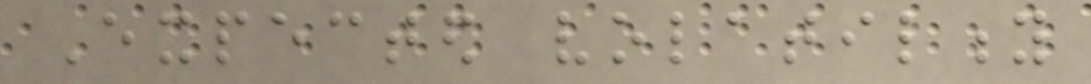Expected volatility
